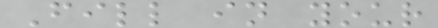Fill in your
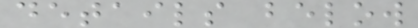details below
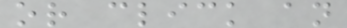or click an
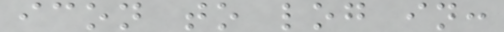icon to log in:
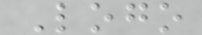Logo
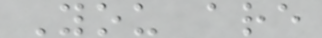You are
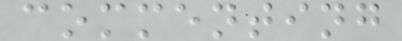commenting
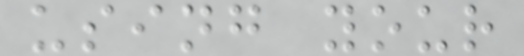using your
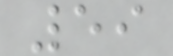59
